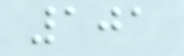101
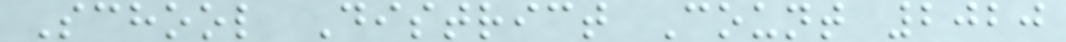School District Count 2020
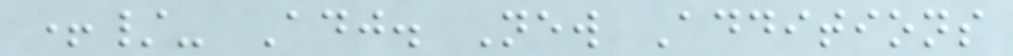+/- Adj. New Additions
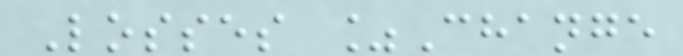Losses %Change
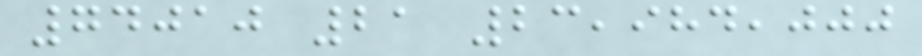74010 21 23,984,000
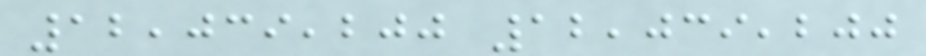12,039,200 12,039,200
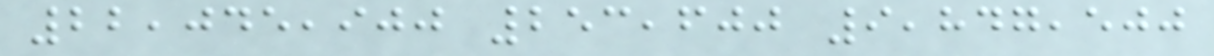22,045,900 253,600 9,847,500
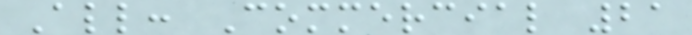All: Commercial 21
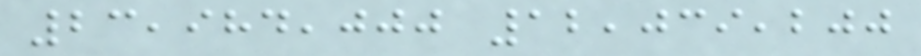23,984,000 12,039,200
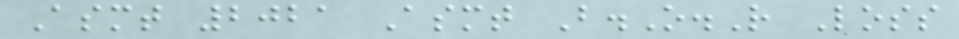Asmt 2021 Asmt B.O.R Loss
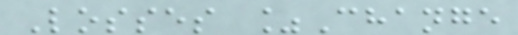Losses %Change
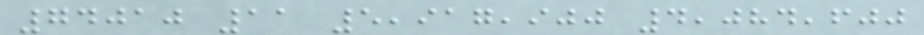74010 11 5,917,900 4,084,600
